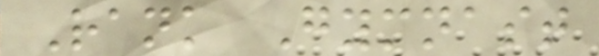Rank Gymnast
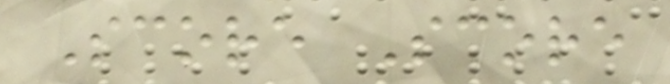Score Score
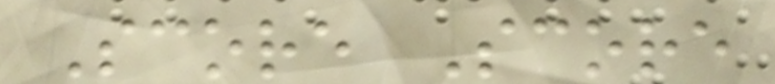Score Score
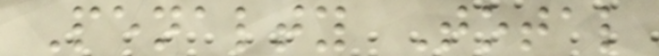Penalty Total
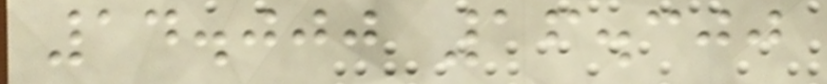14.000 16.300
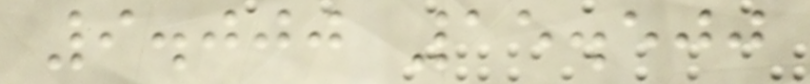9.000 15.500
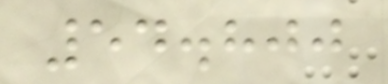54.800
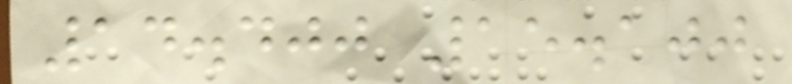14.400 15.100
